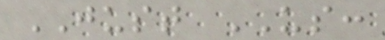JUST US:
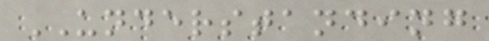UNDERSTANDING
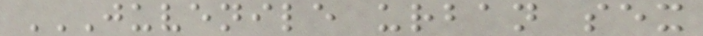JUVENILE URBAN SEX
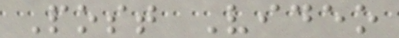Post Video
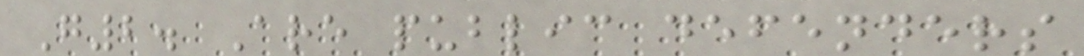G2. Are public defenders
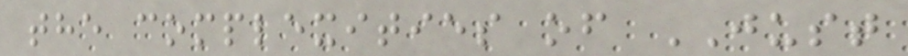the complexities of JUST
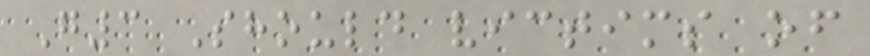G3 Should victims of
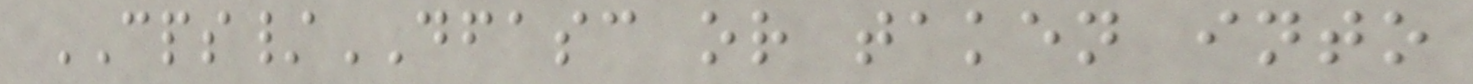CPS/DFASC or taken into
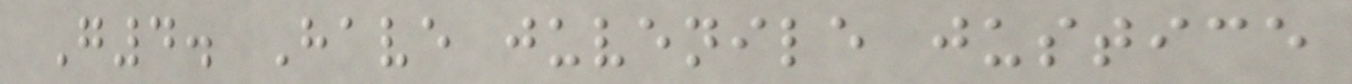G4. Have juvenile justice
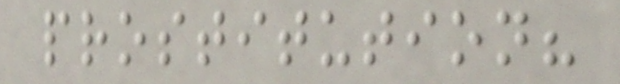prostitution?
